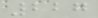227
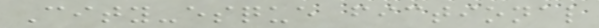City-esque fictional
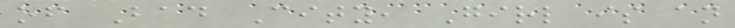of Bad City, Girl is an
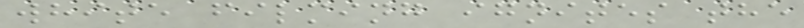white filming ignites the
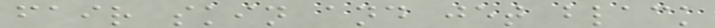fair skin and jet black
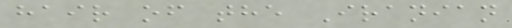hair of the Iranian
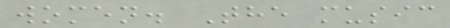women. The music
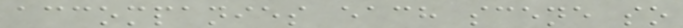accompanies each scene so
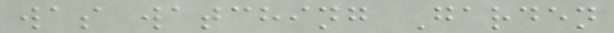was watching Garden
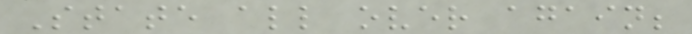State all over again;
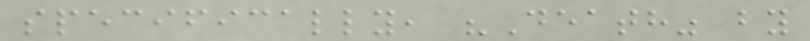specifically, "Death" by
